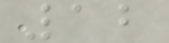12
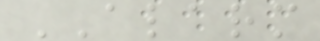ALARM
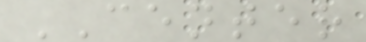CENTER
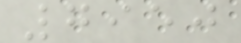7950
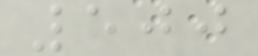500
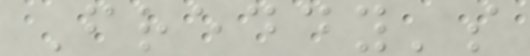Freddy's
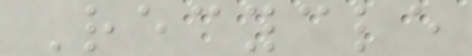Recycle
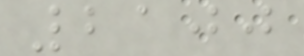2100
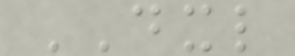DXL
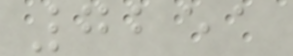7251
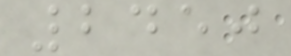2450
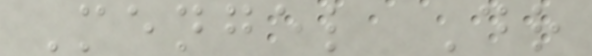Mengel Dr
